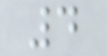4
